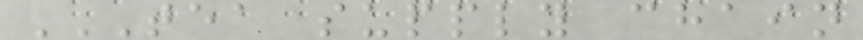TEA SUPPLY CHAIN
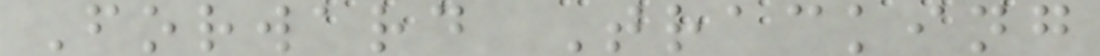Forward Tracking
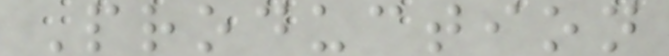Production
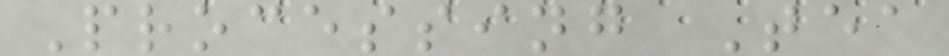Processing Tea
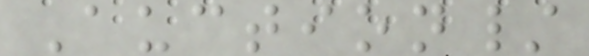Auction/
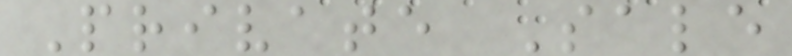Private Sale
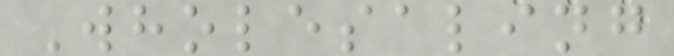Wholesaling
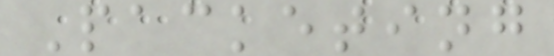Packeting
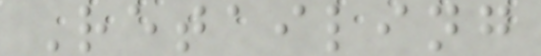Retailing
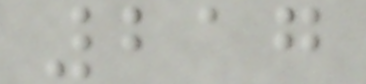217
